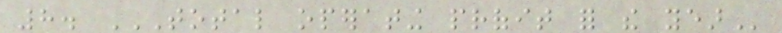8. TOTAL OPERATING PROFIT FOR THE YEAR
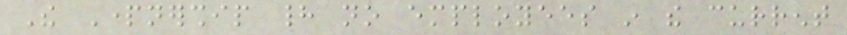The Partnership had no employees in the current
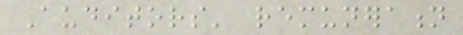Auditors' remuneration
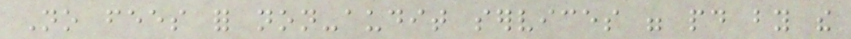No fees for non-audit services were paid by the
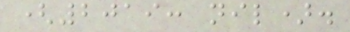(2019: nil).
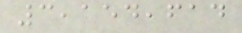3,154,614
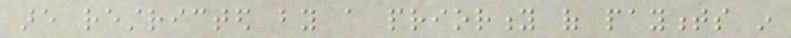are restricted by a priority of payments in
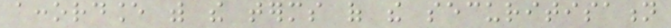accordance with the terms of the securitisation
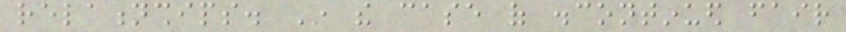relationships. In the case of discontinued fair
